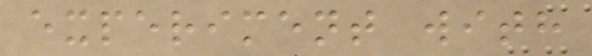experiment with
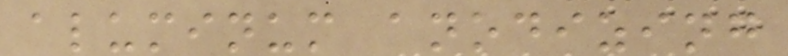aluminum anodizing
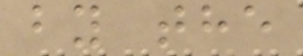by the
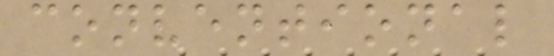conventional
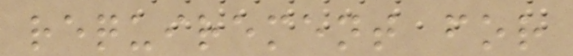requirement for
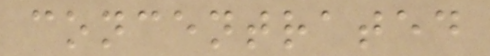concentrated
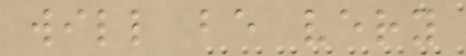will be very
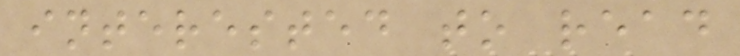interested to read
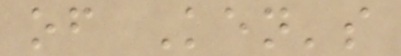of Ken's
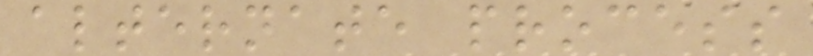alternate process
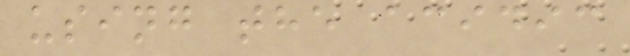using the acidic
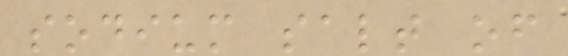sodium salt of
